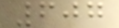607
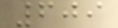609
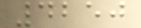4250
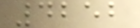4252
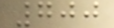700
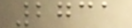2731
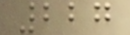227
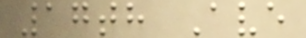17th Ave
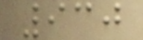930
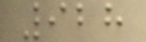928
